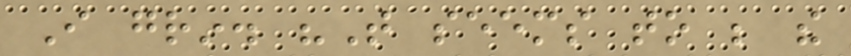I grin. "That seems to be the
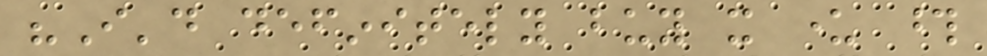"I'd definitely buy it under those
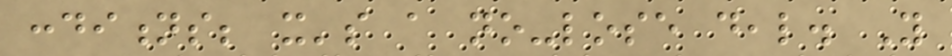conditions; it's a no-lose deal. You
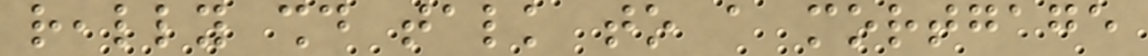really should talk to a mortgage
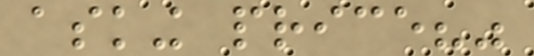asking price?"
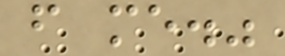from me."
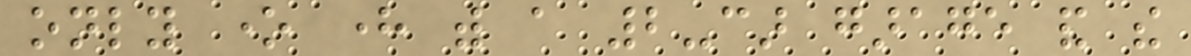only one here with a 2-car garage and the
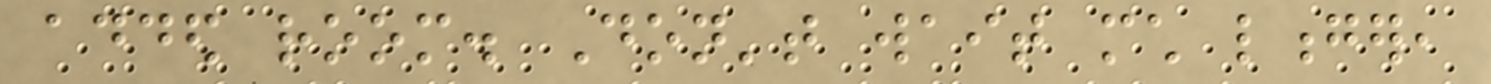added room. Don't wait much longer,
